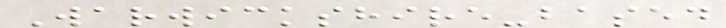Warwickshire-based
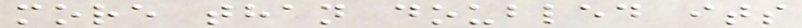more than doubled its
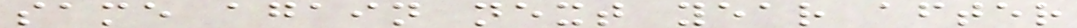same again next year after
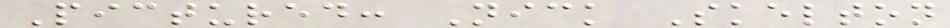Pictured: Nick Skelton
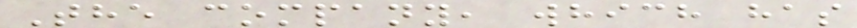The company, which has
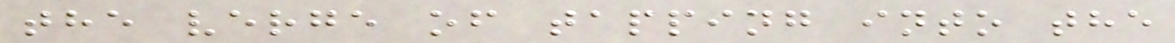the verge of tapping into the
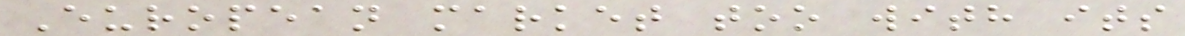European market too with its
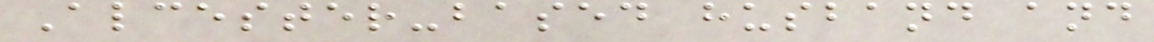Alcester-based husband and
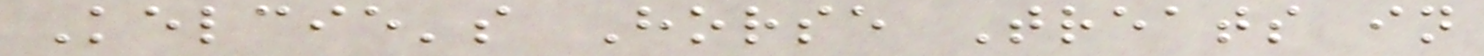Kelcie's Horse Treats in
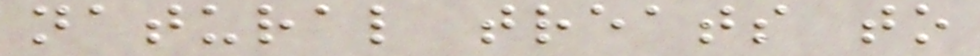natural treats to
